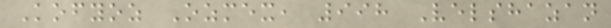Kofyoz Ozmex, 998 Velshazan
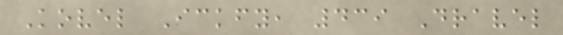Kovel Ickfy, 439 Dravel
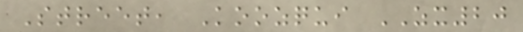Street, Koozqui ZX20
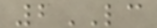2LC
